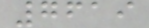7619
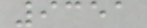9351
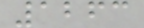1263
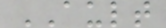AULT
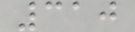310
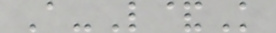A-L&K
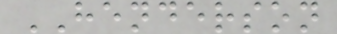HENDERSON
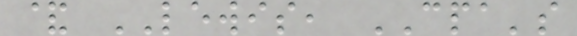& LEWIS, CPA's
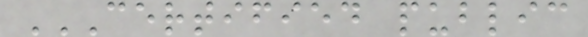CERTIFIED PUBLIC
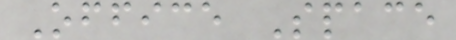Office Space
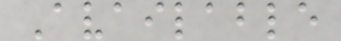Available
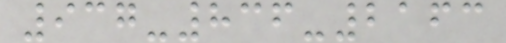937-836-2163
